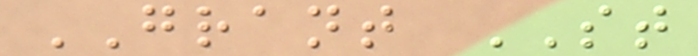GRANT ST
